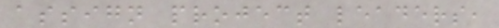assign project leaders,
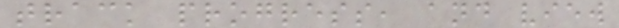track progress, and view
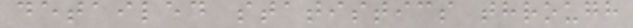detailed statistics through
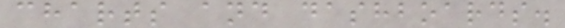charts and dashboards.
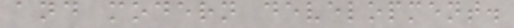and modern development.
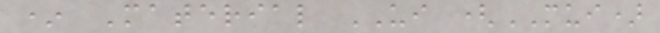* Material UI (MUI)
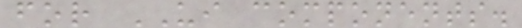for UI components.
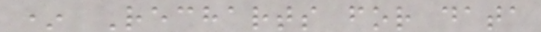* Recharts for data
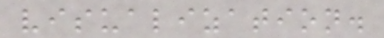visualization.
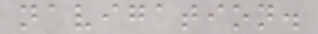navigation.
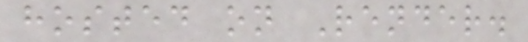hosted on Render.
